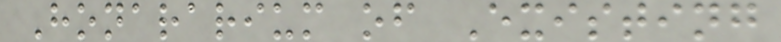Honararium of Existing
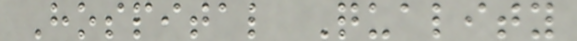Hospital Quality
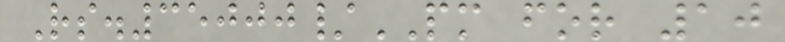Rs.35000/PM for 10
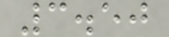3.50
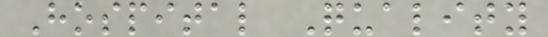Hospital Quality
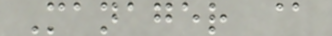Manager @
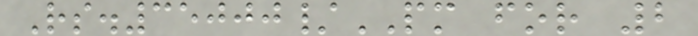Rs.35000/PM for 2
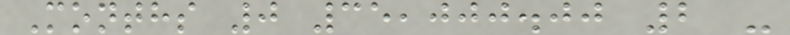Months 0 35,000.00 2 -
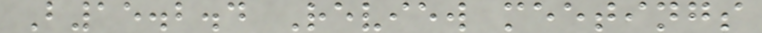B15.2.4 Review meetings
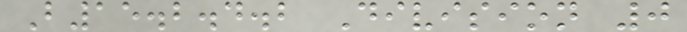B15.2.4.2 Division 0
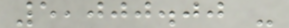5,000.00 -
